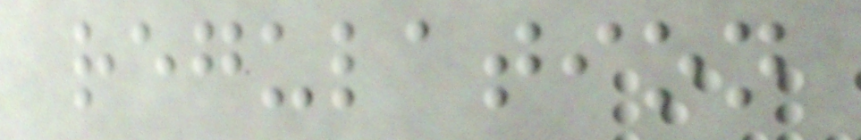regulation
